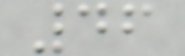46
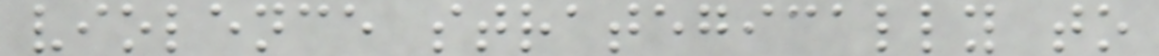violence strategically to
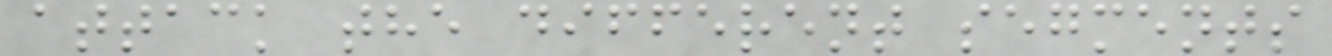attack the different segments
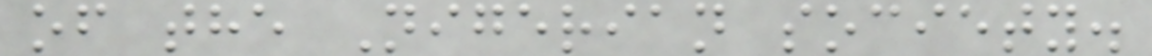of the Nigerian society.
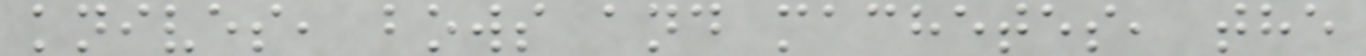knives, bows and machetes, the
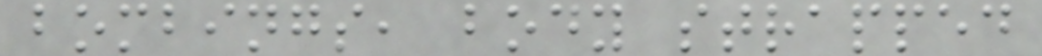bombings, body strapped
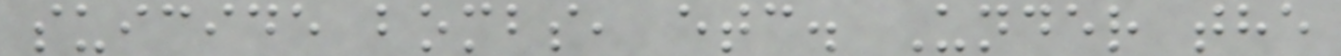suicide bombs, etc. Under the
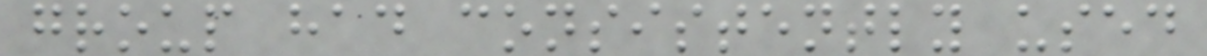group had consistently used
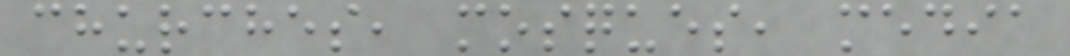churches, mosques, media
